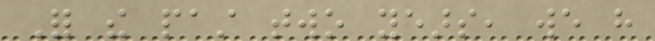For the past two years, we have
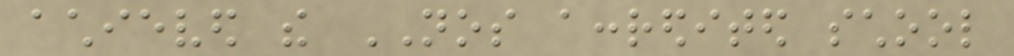achieved the NOS accredited school
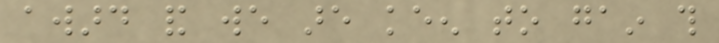award and we are keen to gain this
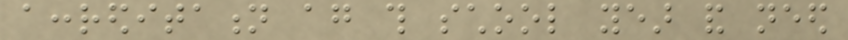accreditation again this school year and need
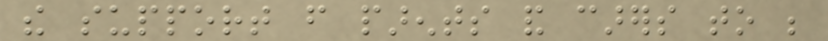the support from parents and carers to be
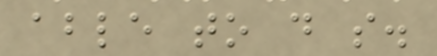able to do so.
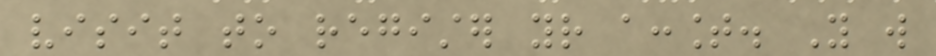visit to register your account. You will
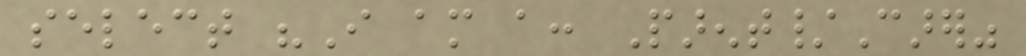select "I am a: Parent/Carer"
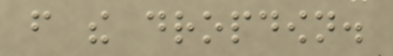from the dropdown.
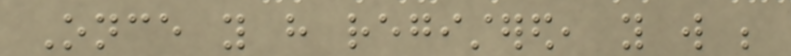Once you have registered, you will be
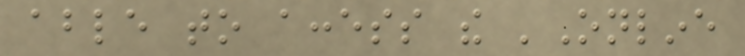able to access the 'Online
